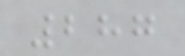287
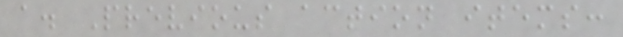a. Previous action items:
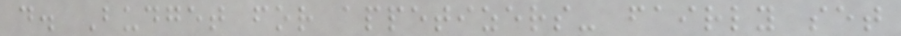d. Budget for appetizers- fairly set
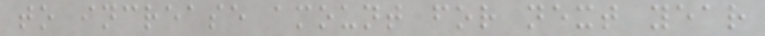to increase amount for next year
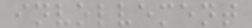involvement
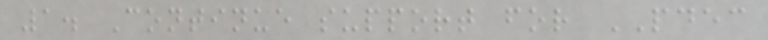1. Continue support for PDEC
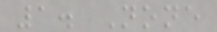1. None
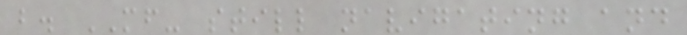b. MF- still navigating and
